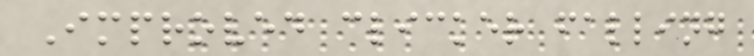Improved clicker falling
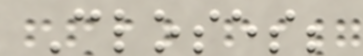Closes;
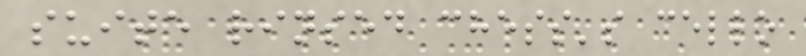suite rinsed chess's cello
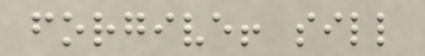forgive! sill
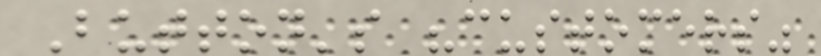Button's "customers"
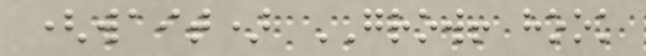(wait) GROW! hook
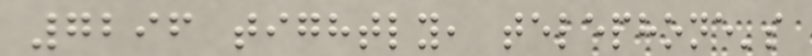7296 tightly, telephone's
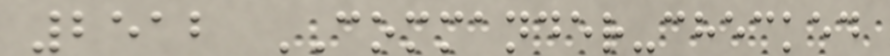2512 COMMANDER-checked
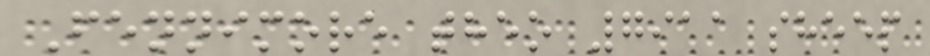Fennimore theo 7911 sheep
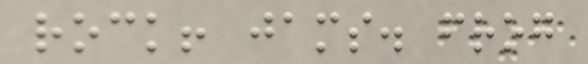rock! jams. frog
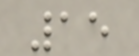15
